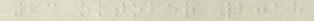23 oktober 2018
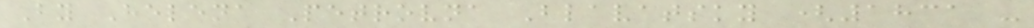By Helena Petrovna Blavatsky (1831 -
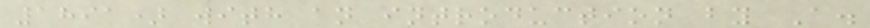1891) with an introduction by A.
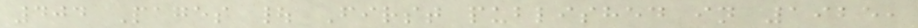404 Pages | First published in 1925,
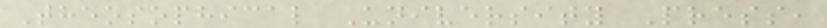Theosophical University Press,
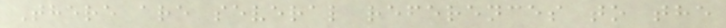There are several references to the
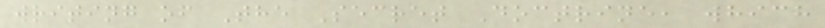writing of The Secret Doctrine, which
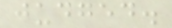judged.
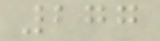277
